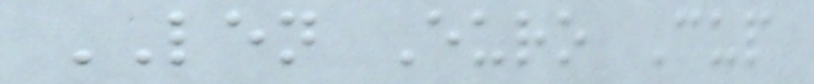LEN Euro Cup
